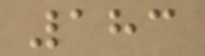183
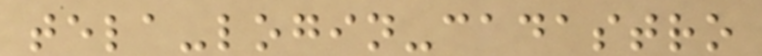tela-login-cadastro
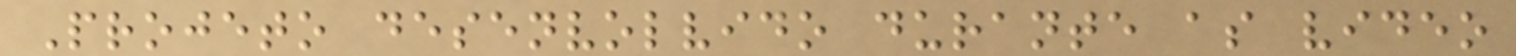Projeto desenvolvido durante as video
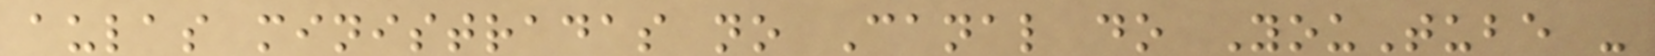aulas ministradas no Canal do YouTube -
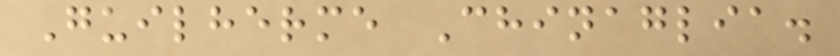Guilherme Chinaglia.
